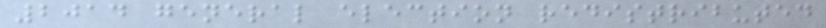2014 general election redistributed
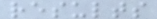results
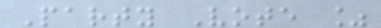Party Vote %
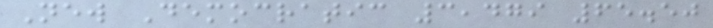New Democratic 3,479 65.50
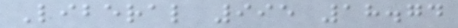Liberal 995 18.74
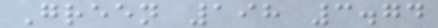Green 198 3.74
